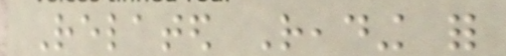Related Reading for
